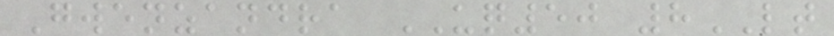Gwenzandra UQ50 8LT
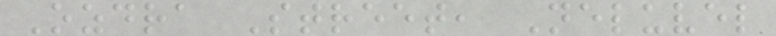Ozdra Street, Neluvel
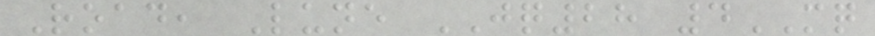Road, Lune JQ28 4MQ
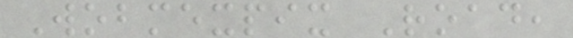Wobmexpix Road,
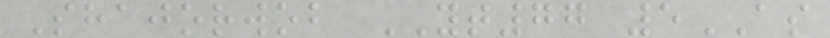Shajorwob YT77 5AS
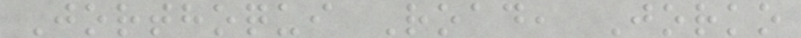Jorthoqui Road, Jorko
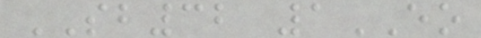SB32 1EO
